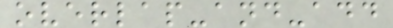overlap-and-add
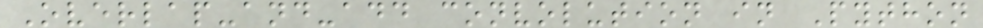Overlap-and-add convolution in Python
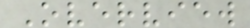Overview
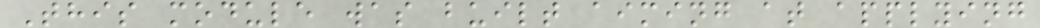This module was built aiming at applying
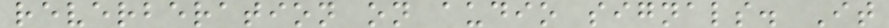reverberation on audio signals. It
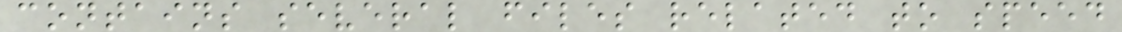contains several files related to speed
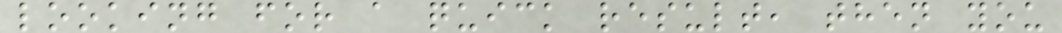looking for a quick result, then you
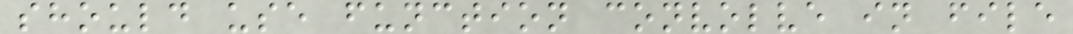should use function convolve in file
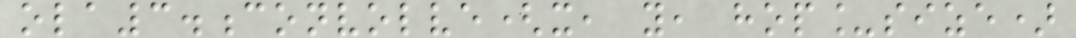ola3.convolve(x, y, hop_size)
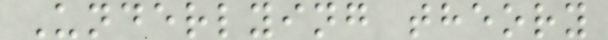Underlying theory
